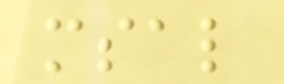msal
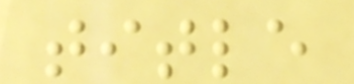title
